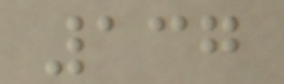137
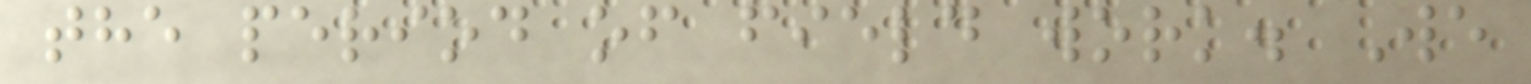the period of field work. We
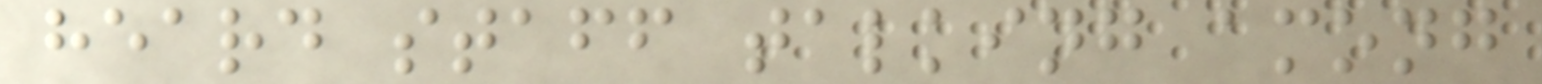heard staff talking among
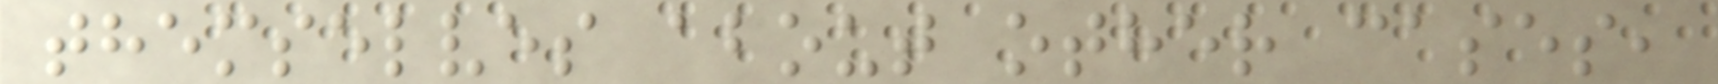themselves about other cases,
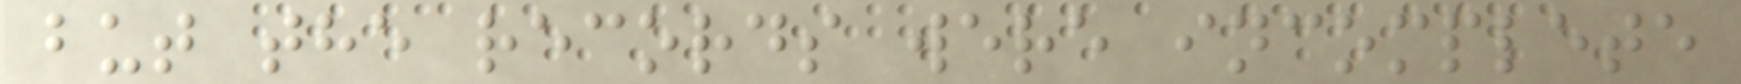but the records were incomplete
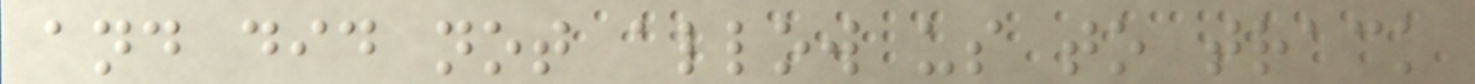and did not allow us to track
